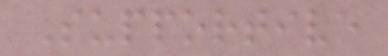Supportive
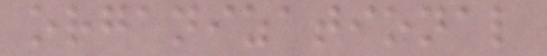organizational
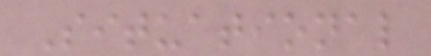Situational
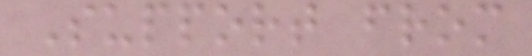Support from
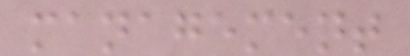management
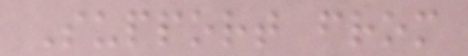Support from
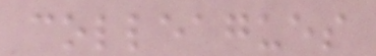colleagues
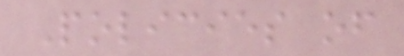Policies of
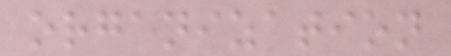organization
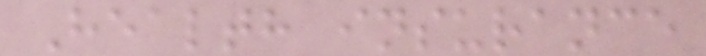Health insurance
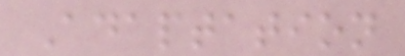Adaptation
